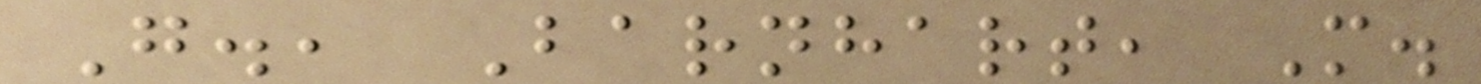G., Barnhart, M.
